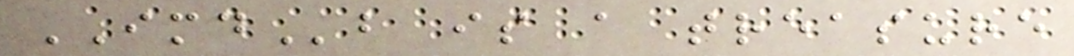IMDb is a treasure
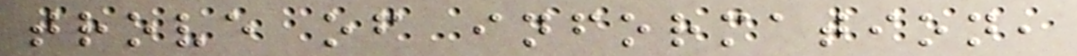trove of information,
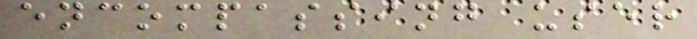encompassing user
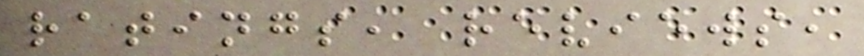ratings, reviews,
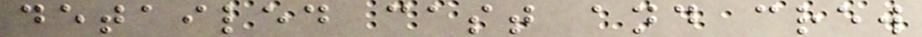detailed cast and crew
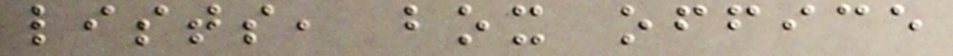lists, box office
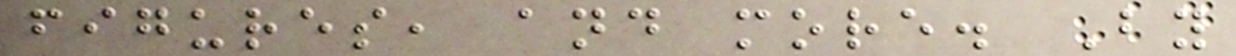figures, and more. By
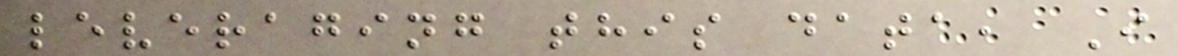leveraging this data, I
